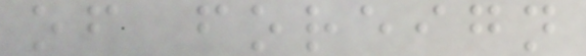of foreign
